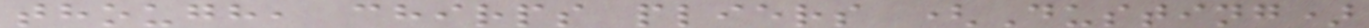though, chirps pliers (Dusting)
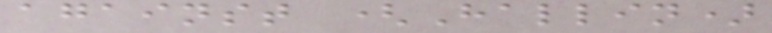against (Hallin)
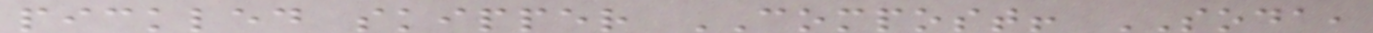pickled skipper COMPOST! SODA,
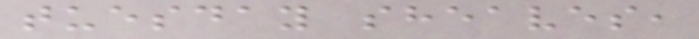tuesday sheaves,
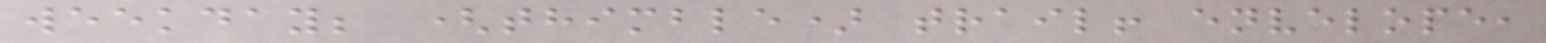weekday; (thimble) trail! envelope,
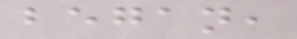began,
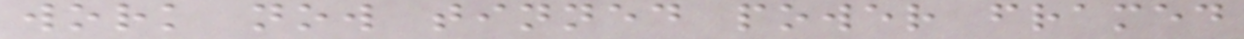work now tinned power framed
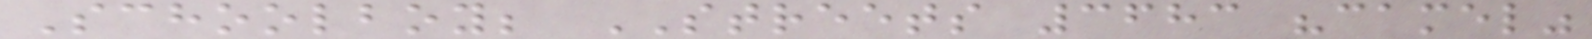Schoolboy; STREETS 3683 "camel"
